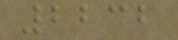2232
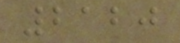2120
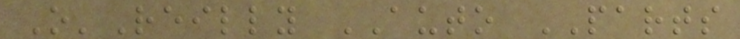O'Reilly AUTO PARTS
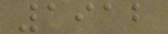1912
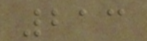213
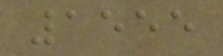1555
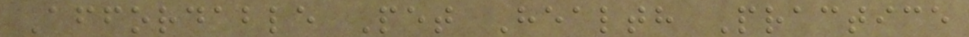Affordable Pet Health Practice
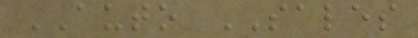AUTO SALES
